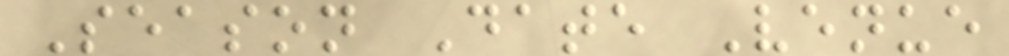Season Date Venue
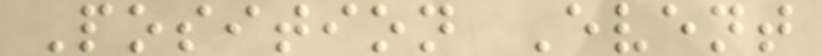Position Event
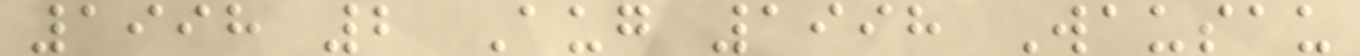1998 2 Aug 1998 Wausau
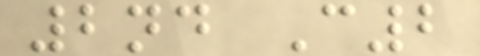2nd C2
